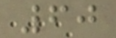60
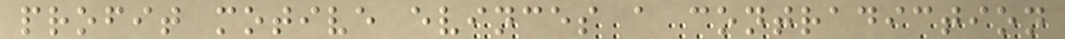profit motive evinces a contradiction
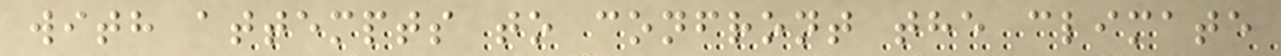with attempts to confront the climate
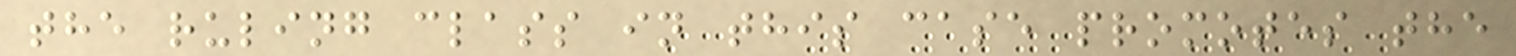the ruling class in this case promotes the
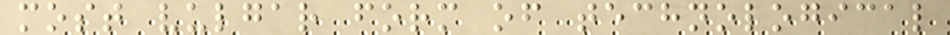most vulgar form of technological
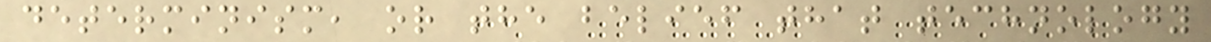determinism, or the belief that technology
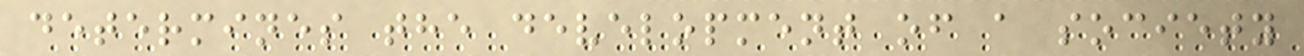determines the development of a society
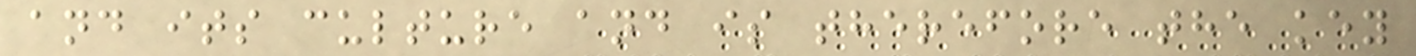and its culture and is therefore the key
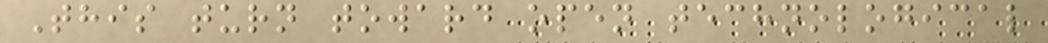This turn toward open technological
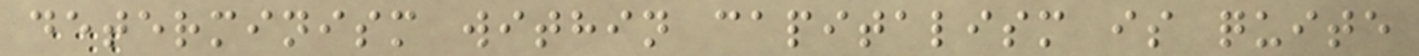determinism within capitalism is quite
